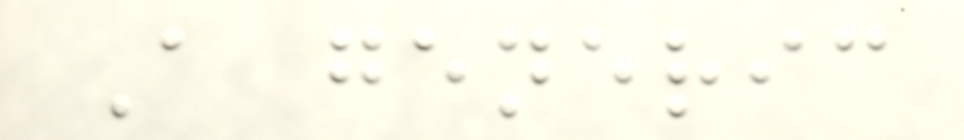A generic
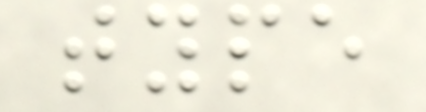type
